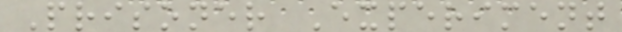Prisoner Experiment
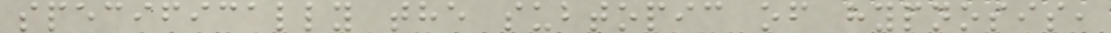specifically the subtopic of hypnosis,
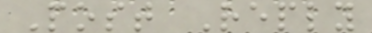Post Reply
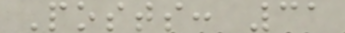Posts: 31
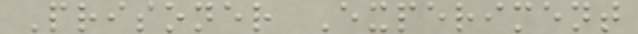Prisoner Experiment
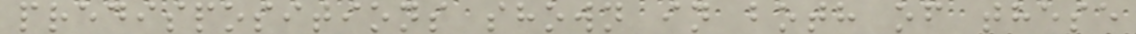predispositions shown in both of these
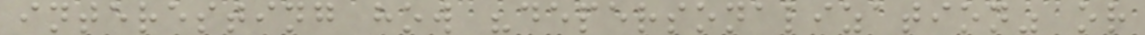interesting how "depersonalization" or
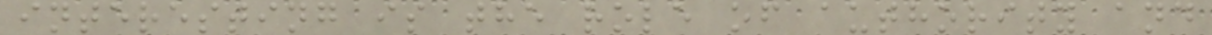interesting is the role of authority and
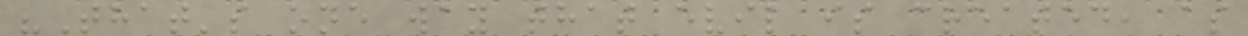"That's one way that evil is created, as
